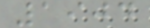1904
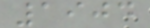1904
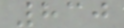830
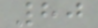80
